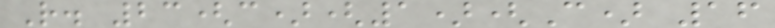R. 23(c)(1)(C) 16
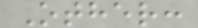Other:
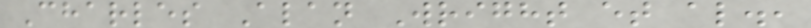Charles Alan Wright et al.,
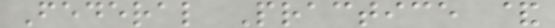Federal Practice &
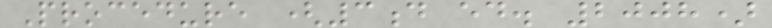Procedure (3d ed. 2008)
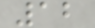12
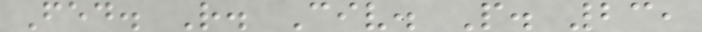Fed. R. Civ. P. 23,
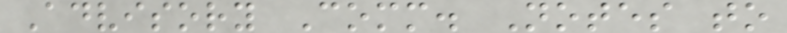Advisory Comm. Notes to
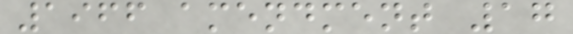1966 amendment 17
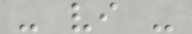- vi -
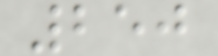250
